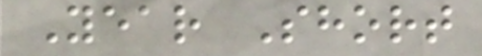Year Short
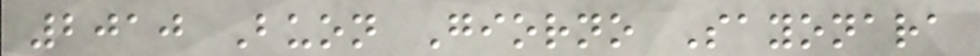2010 Buon Giorno Sayonara
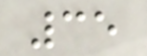35
